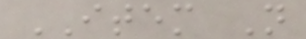ITEM N
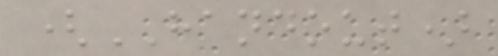(HANDOUT)
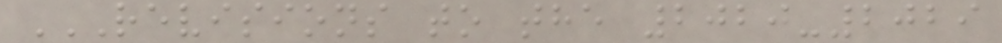REVISIONS TO THE 2020-2029
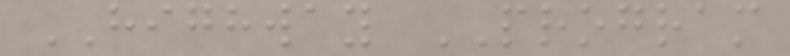HIGHWAY PROGRAM
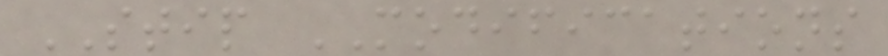STIP MODIFICATIONS
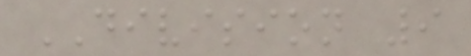DIVISION 9
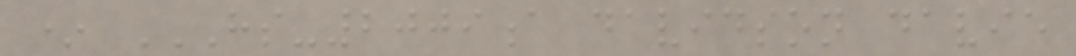* HS-2009A DAVIDSON DAVIE
